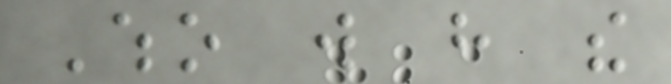Who will have the
